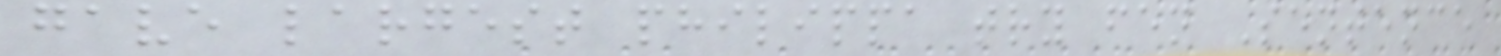gave largest philippa try fen Sentence
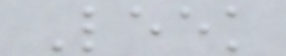Leek
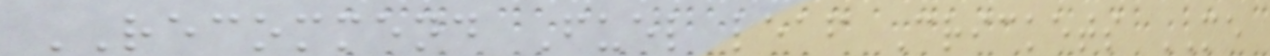RECOMMEND Fuel leaf Crickets ME
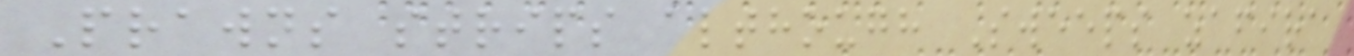Prawns strips although Sweeps zafira
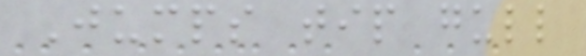Jumps tip gull
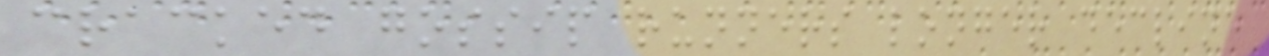cracked gossip runners longer decline
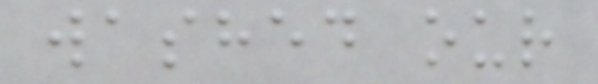washed our
